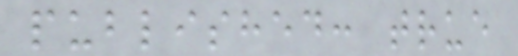published: true
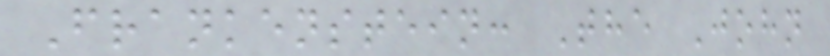Frankenstein: The John
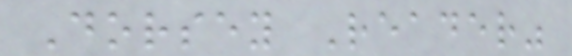Dorsey Reader"
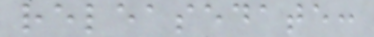releasedate:
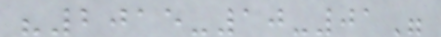"2015-10-01"
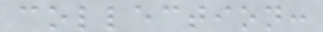collection:
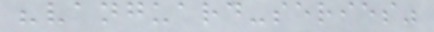"vanguard-series"
